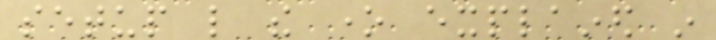setup like the one explained in
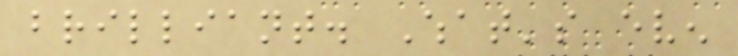brilliant. What's even
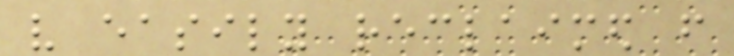very easily reclaimed from
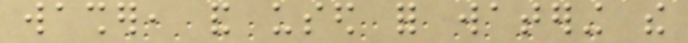washer, and used for watering the
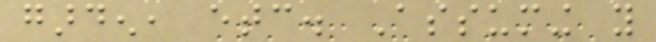garden, etc. Assuming you
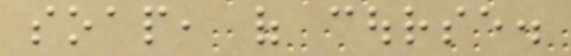soap, of course.
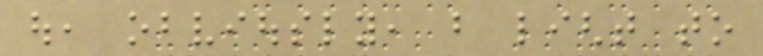out, obviously, but light to
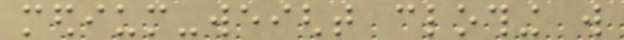medium-weight clothing will
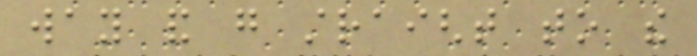way and go straight to the
